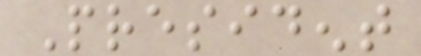President
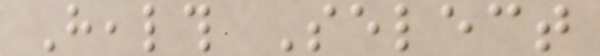Health Select
